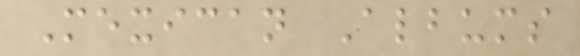Mexican Albums
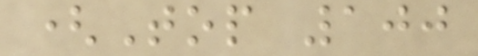(Top 100
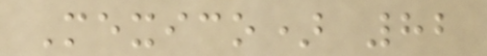Mexico) 82
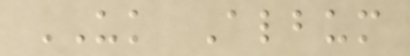UK Album
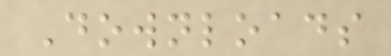Downloads
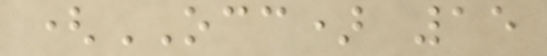(OCC) 15
